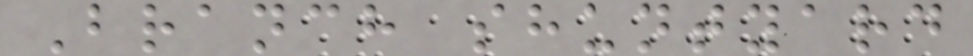Branch shuntyard
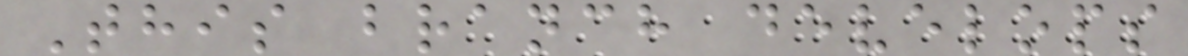This branch develops
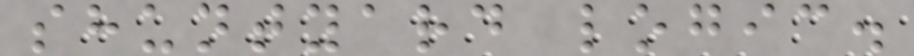shuntyard logic.
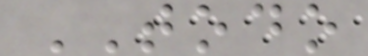TODO
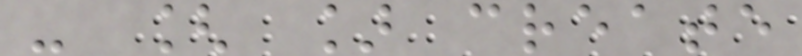- [ ] create
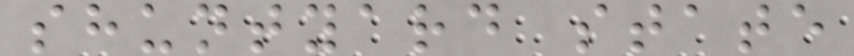shuntyard state
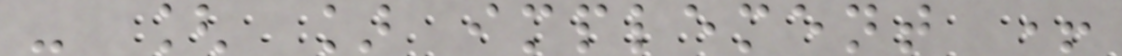- [ ] implement +
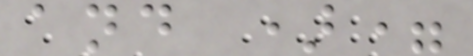and )=
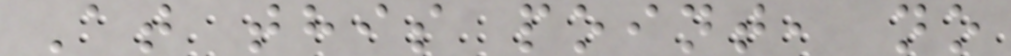At this point, no
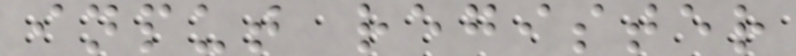input register
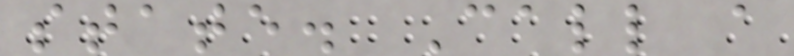state. Call a
